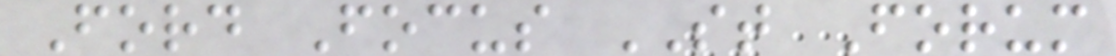Ford Focus ST Forum
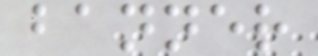banner
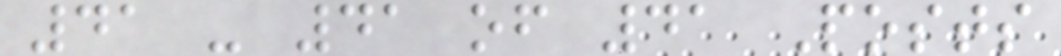41 - 41 of 41 Posts
